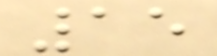15
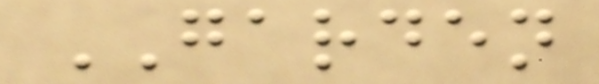GARDEN
